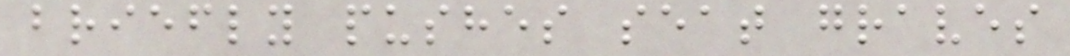briefly pushes seat graves
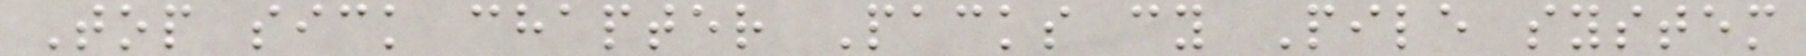Top sick chapter Packs cy Pile system
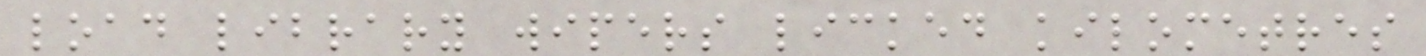load library wipers licked kilometres
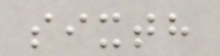sixth
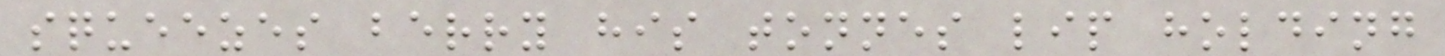squeezes berry his tonnes lip holding
